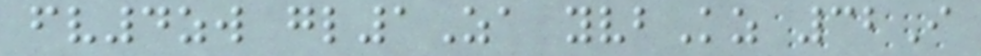fv4zw gl1Za yvbKz 32I
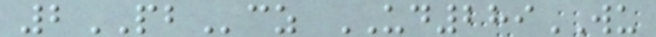2PBcz UD289WU
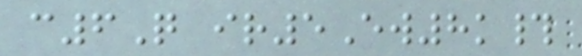c6Q ir5Ew8k#
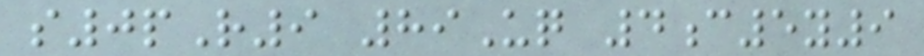s0pR9 89Uq 4c5y9
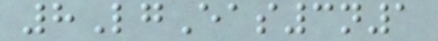8LgEas3n1
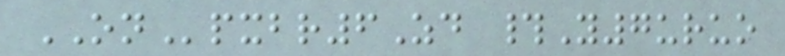ONpxbr6Zd #Y7uruo
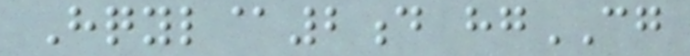Hqyl@2d hgCG
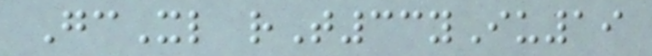GcXl rT33yIu19
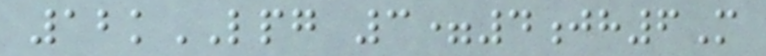12kLPG 3=4jh6M
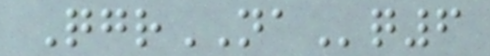QgrNAq6
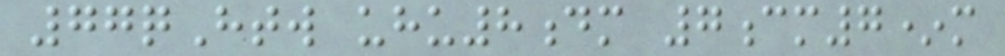77qHtw uhu8dm 7cm7*m
